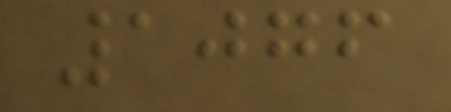1076
